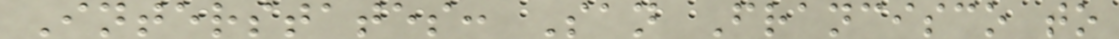Interstates: San Francisco to
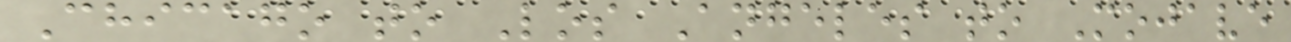Chicago to Los Angeles to Mojave
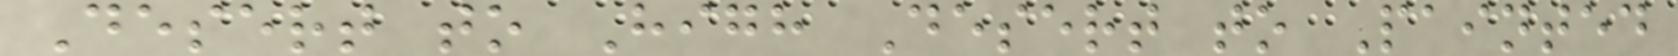Desert to High Desert to Painted
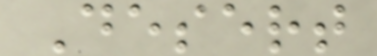Desert
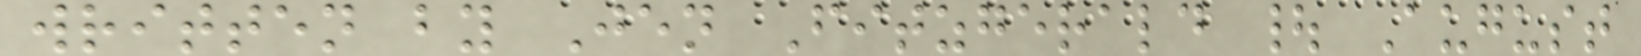written by Jen Fitzgerald | August
